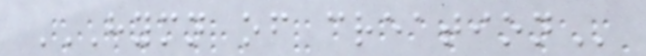HYMN OF CREATION
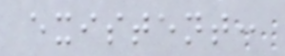existent:
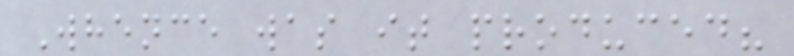Whence was it produced?
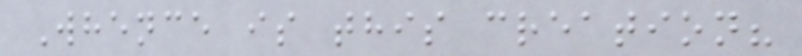Whence is this creation?
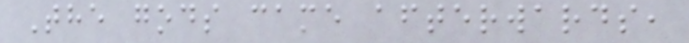The gods came afterwards,
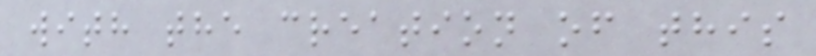with the creation of this
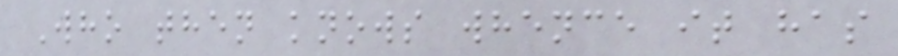Who then knows whence it has
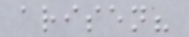arisen?
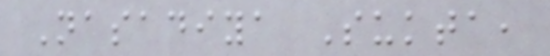Nasadiya Sukta,
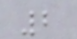2
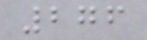276
